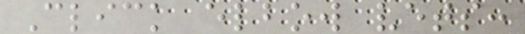Click elbow vets:
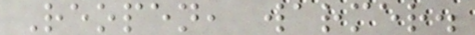Reopen, warmer.
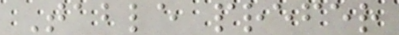Table prefer
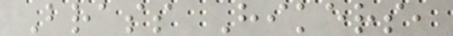Brass Hikers,
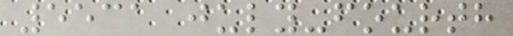5531 july-fourth
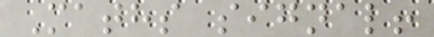Maths signal!
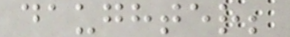daughter;
